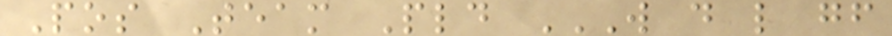Pos Team Pld W D L GF
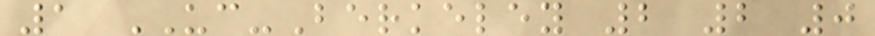1 UC-Berkeley 2 2 0
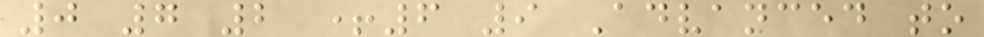0 7 2 +6 9 Advanced to
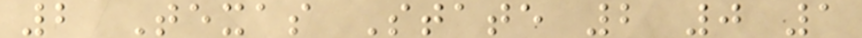2 Texas State 2 0 1
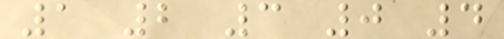1 2 3 0 4
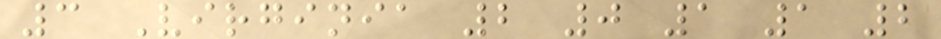3 Virginia 2 0 1 1 2
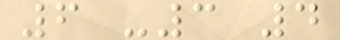6 -3 4
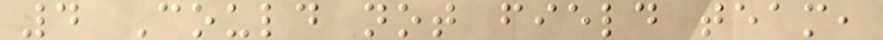4 Could not field team,
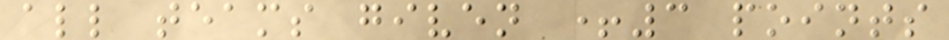all teams given +3 points
